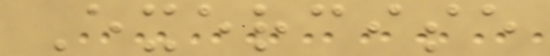Exercise
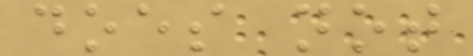does not
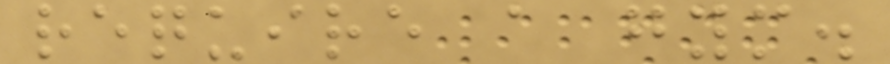require a gym.
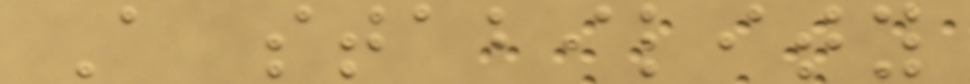A stability
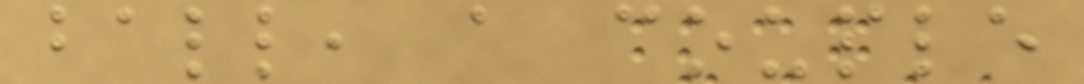ball, a couple
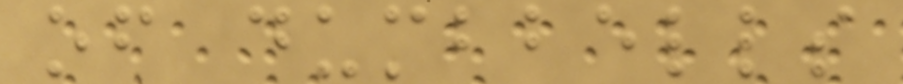of dumbbells
